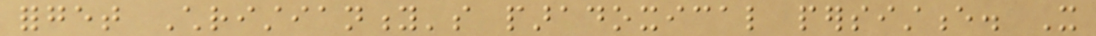forget Christianity's paradoxical persistence. It
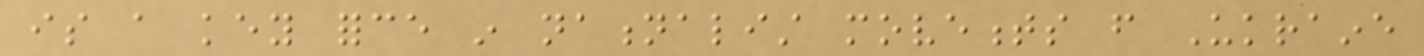is a key force in nationalist movements from Ukraine
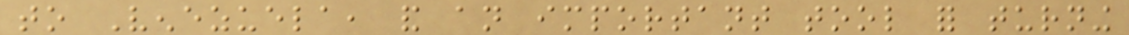to Venezuela, and an important tool for turning
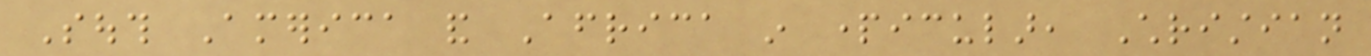South America and Africa in particular, Christian
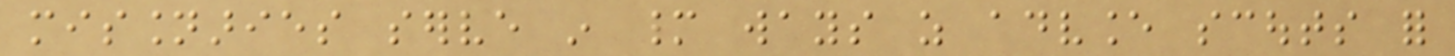missionaries serve in many ways as advance scouts for
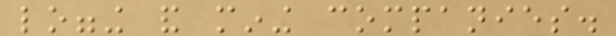logging and mining companies.
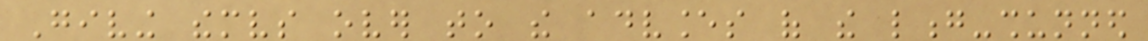Giving themselves over to the advances of the long-shunned
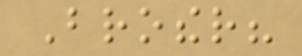Brother?
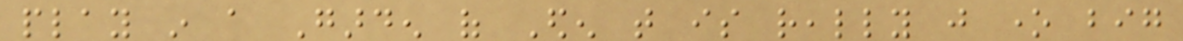play in a Garden of Eden that is really just one big
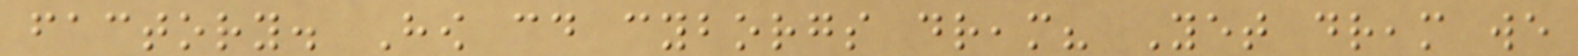factory. How could cyborgs dream? Yet dream we
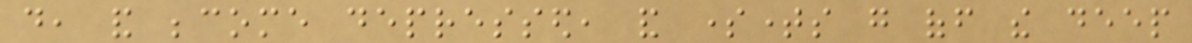do, and become depressed, and sometimes go off the deep
